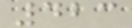423
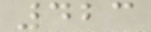423
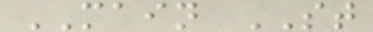MAIN ST
